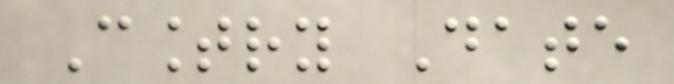Country Date
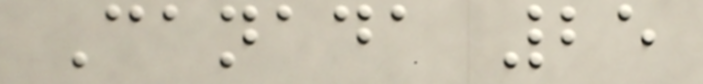Canada 25
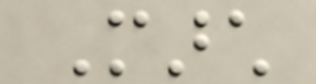March
